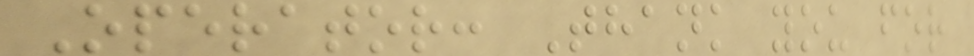Operator: Thank you for
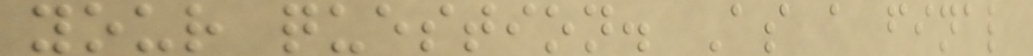your question. As a final
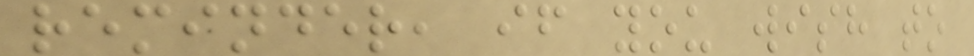reminder, if you wish to
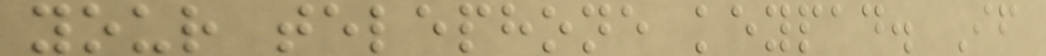your telephone keypad. If
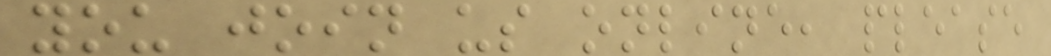you join us online, please
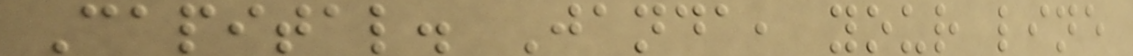Capital. Janda, your line
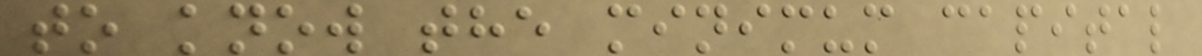to know the minimum capital
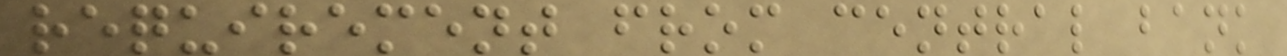requirement from central bank
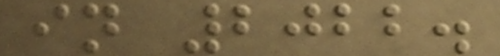in 2022.
